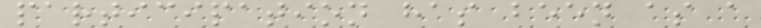participation has been as a
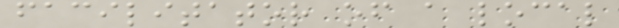facilitator of a local
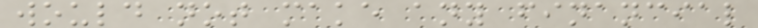would not make any financial
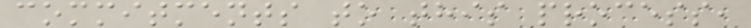commitments to this process,
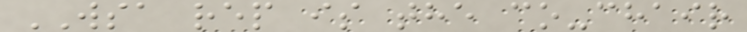WSA rep is the co-chair
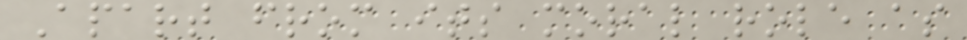Apart from its moral role as
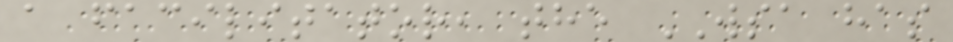a facilitator, the WSA has
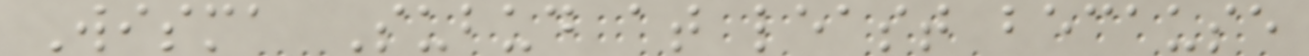Wisma Subud at least because
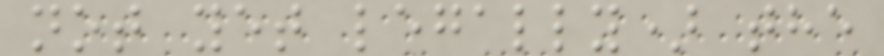not yet legally) the
